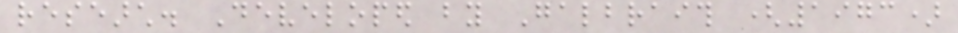research. Developed by Galbraith (1973)
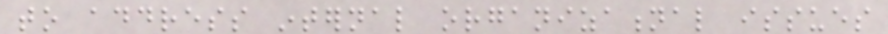to address internal organizational issues
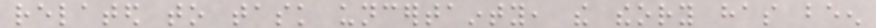related to task uncertainty, the theory has been
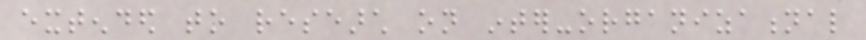extended to research on inter-organizational
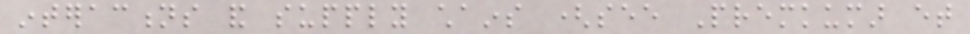interactions and supply chains (see Premkumar et
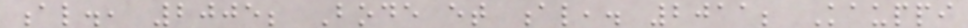al., 2005; Bode et al,. 2011; Kauppi
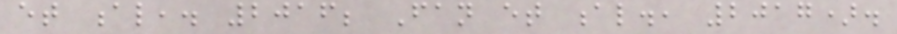et al,. 2016; Fan et al., 2017).
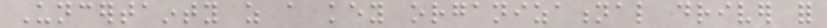Uncertainty as a key organizational driver for
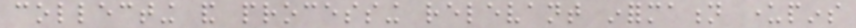collecting and processing relevant information underpins
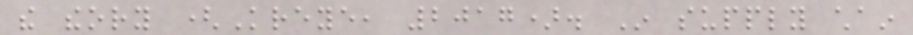the theory (Kreye, 2017). In supply chain
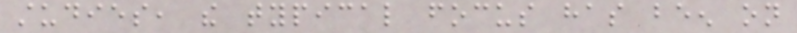studies, the typical focus has been on
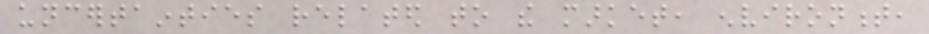uncertainties related to the market, environment,
